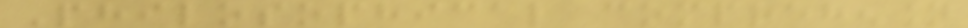Philosophical comprehension
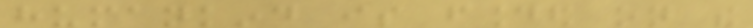humankind is founded on the
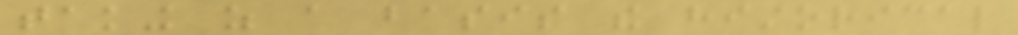taking as a basis the historical
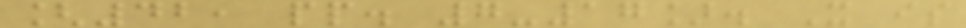[42, pp. 7-17]. It is
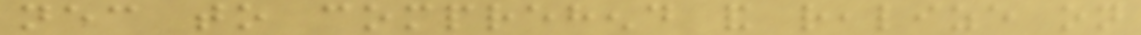necessary to comprehend and realize on
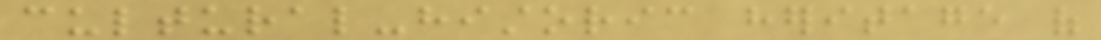cultural-historic heritage of
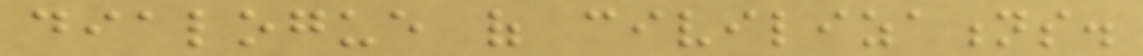dialogue of civilizations.
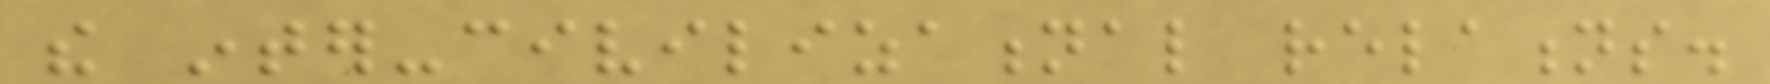the inter-civilizational relations.
